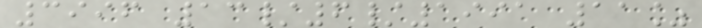3996 13/6/1991 11%
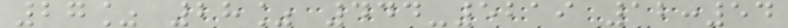27% 28% 444-5219 12:54
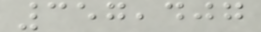357,407
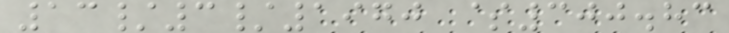13/3/1970 $300.83
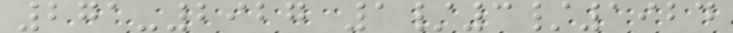271-2927 1/3/1924
